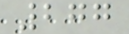277
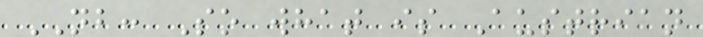NB: So what is Austrian
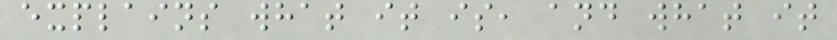explains what it is, and what it
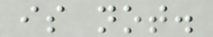is not.
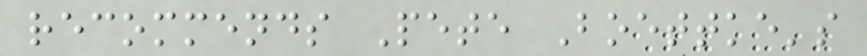recommends Pete Boettke's
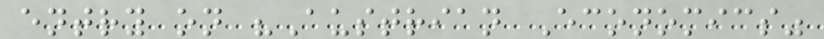entry on "Austrian Economics"
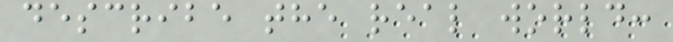describe the real world:
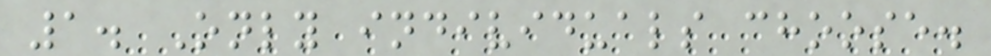1. Only individuals choose.
